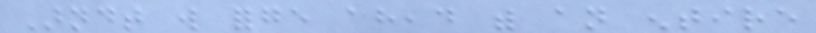Arndt will forge ahead with an entire
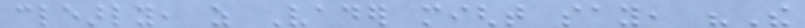clearly, as Vader might say, "The
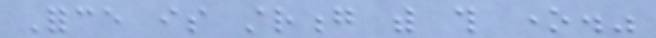Force is strong with this one."
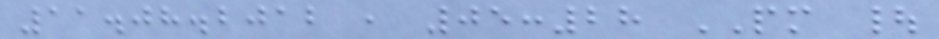11.08.2012 , 05:28 PM |
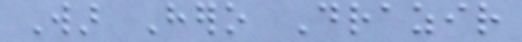War Hero Drazir
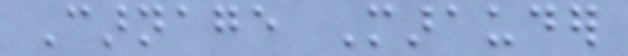Carnage Marauder
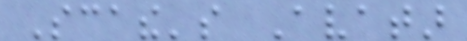Scathe's Avatar
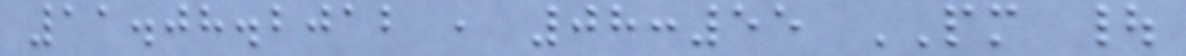11.08.2012 , 08:55 PM |
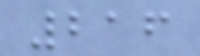216
